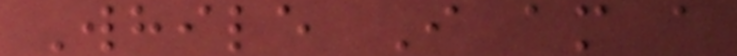While I am a
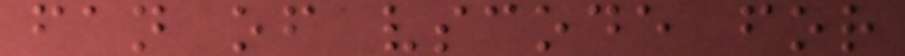fan of vscode for
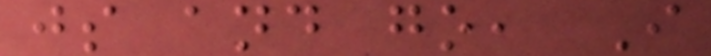js and go, I
